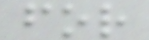for
